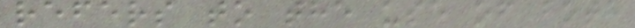refers to the use of both
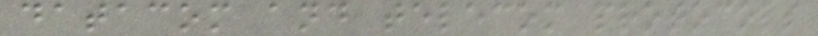datacom and telecom protocols
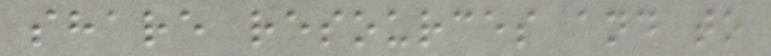share resources and to
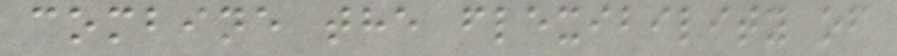combine the flexibility of
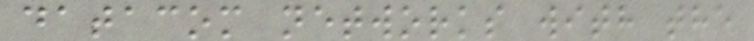datacom networks with the
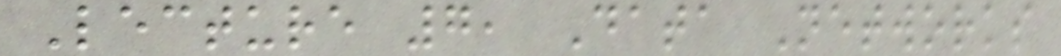Lecture 7, Data Networks
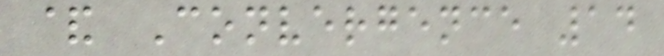& Convergence 14
